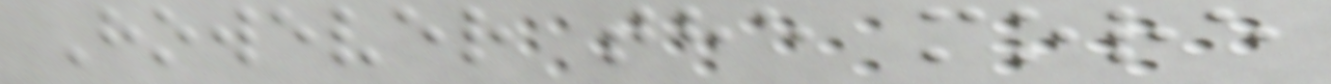However the more
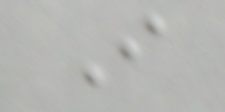I
